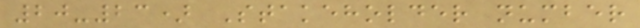20-23) Stakeholder number
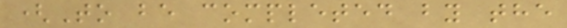(To be completed by the
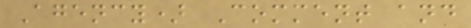Agency) Comment and
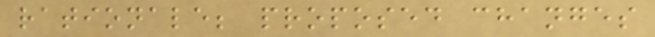rationale; proposed changes
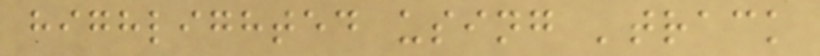highlighted using 'track
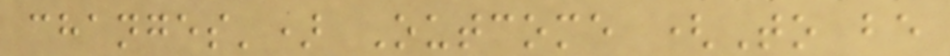changes') Outcome (To be
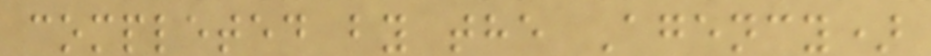completed by the Agency)
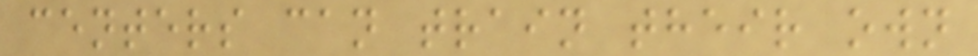centers can train their own
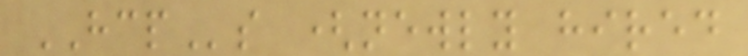HCPs (newly hired
